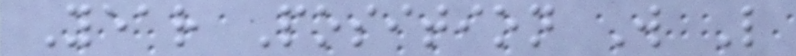Year Position W L
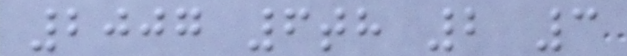2007 6th 2 3
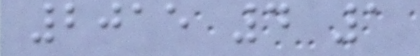2015 4 1
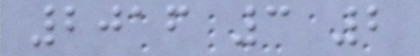2016 3 2
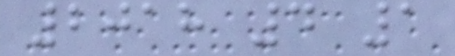2018 4 1
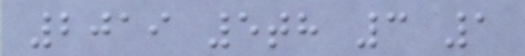2019 5th 3 1
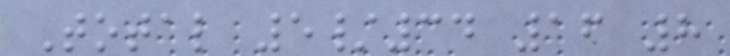Total 5/34 16 8
